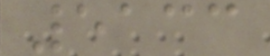5133
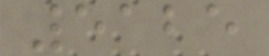5125
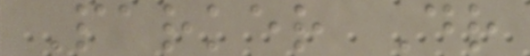Parker Dr
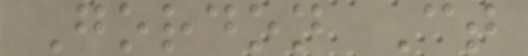Gordon Ct
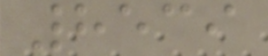8539
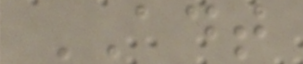ADT
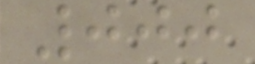000
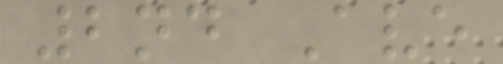2nd Ave
